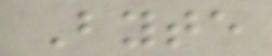Byte
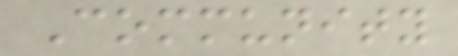Community
